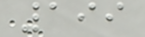199
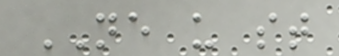NE u st
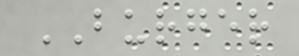BURGER
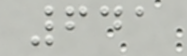641
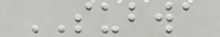SUBWA
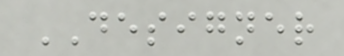DESIGNER
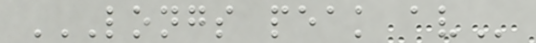LONGS PEAK AV
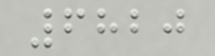6820
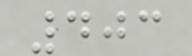403
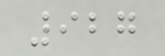927
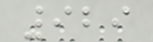929
